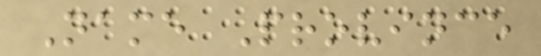Name Province
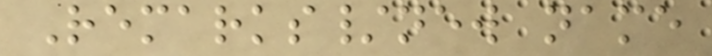Remarks/new name
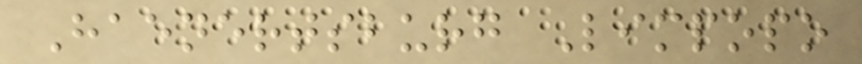Haenertsburg Limpopo
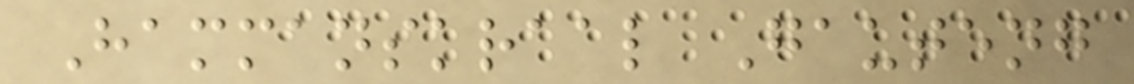Hammanskraal Gauteng
